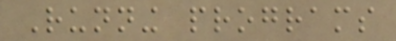Running programs
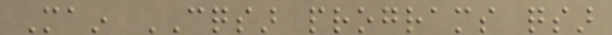Main CQSAR programs qsar
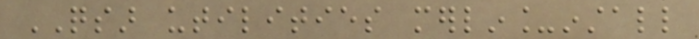QSAR utilities merlin_install
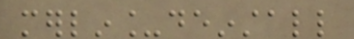merlin_deinstall
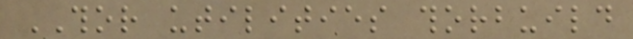THOR utilities thorbuild
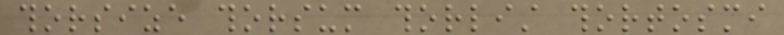thorsize thorsum thorlist thortosmi
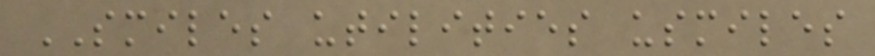SMILES utilities usmiles
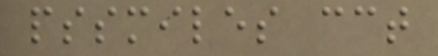pssmiles cct
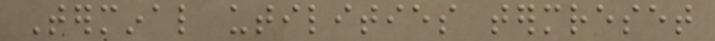Terminal utilities termreset
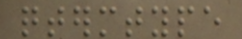qtermtype
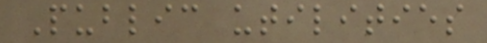Public utilities
